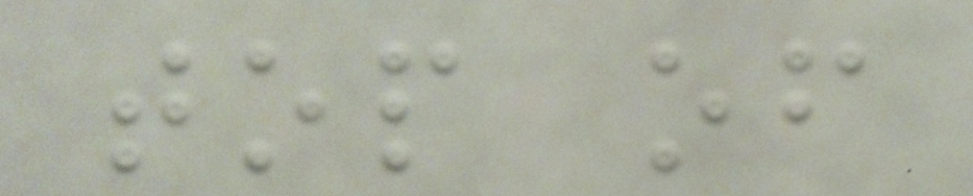top of
